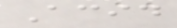Acid
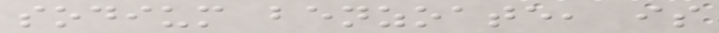sodium benzoate, is
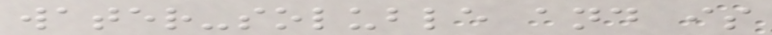water-soluble and is
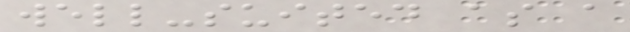well-suited as a
